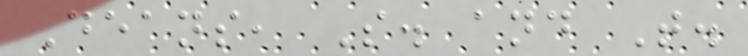Deans, S. and T.
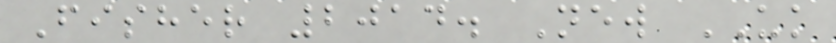Fisher 2014. New UK
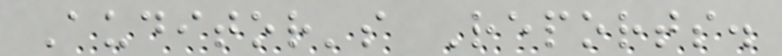Auditor's Reports.
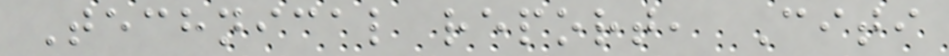Technical report, Citi
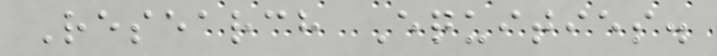Research Equities.
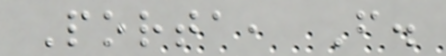Porta, F.
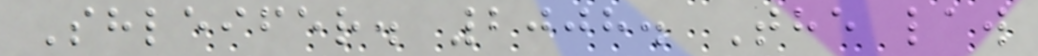Shleifer. 2008. The law
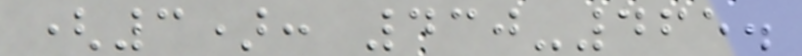(3): 430-465.
